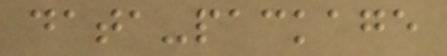data-package
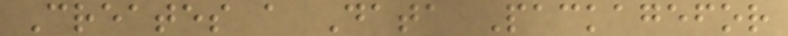Creates a Data Packagefor
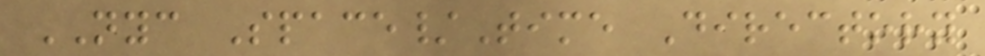NYC Space/Time Directory
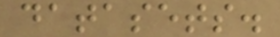datasets.
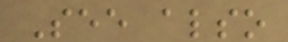See also
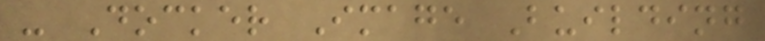- Docker Image Building
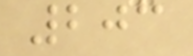203
